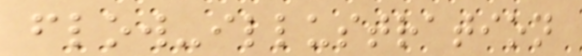flow-illustration
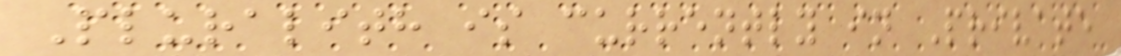Pluralith is currently in Private
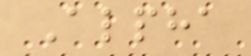Alpha
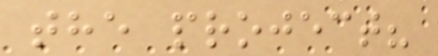the project?
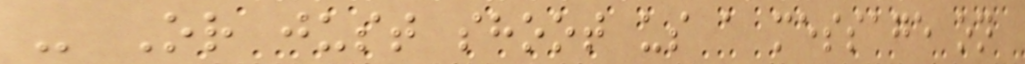- Or just shoot us a message on
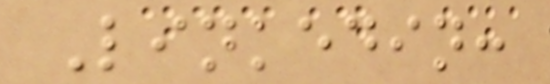Linkedin:
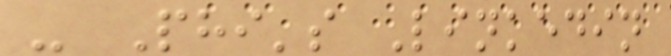- Phi's Linkedin
